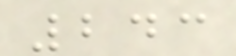243
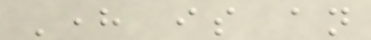Here is an
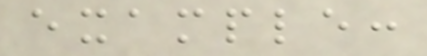example:
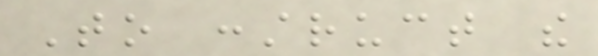To construct the
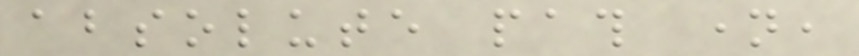absolute path name,
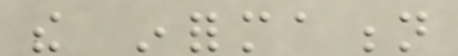the information
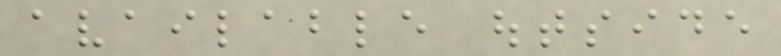available outside
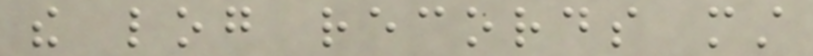the log records must
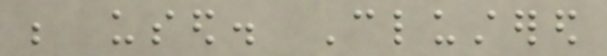be used. Clustered
